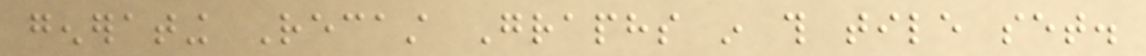generating Recast Graphs in this tile set.
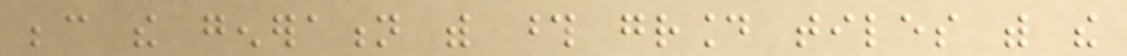because the generation with those ground tiles with the
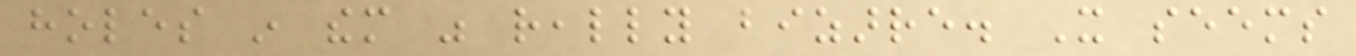holes in them was really bizarre. It seems
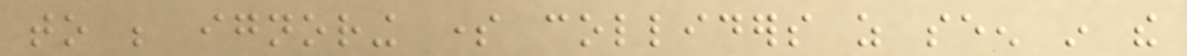to be ignoring some colliders as seen in the
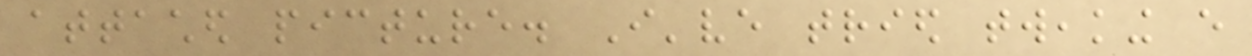attached picture. I've tried tweaking every
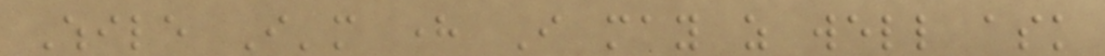While I'm here I may as well ask
